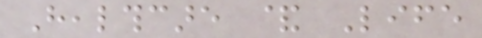Healthcare & Life
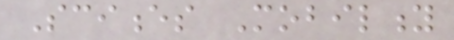Sciences Mobility
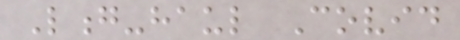Long-haul Covid
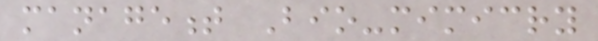management Bio-mimicry
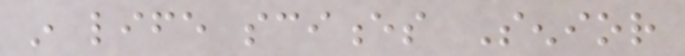in life sciences Senior
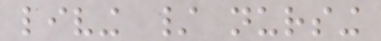living / nursing
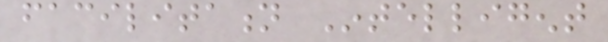facilitation Intelligent
